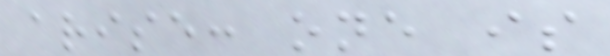arise: one is
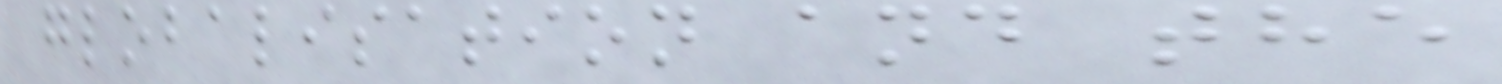globalisation and the
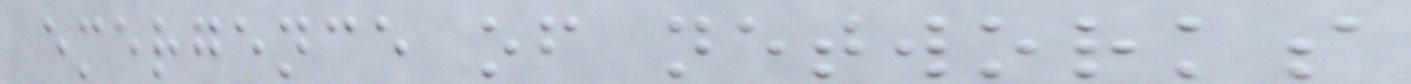emergence of networks
